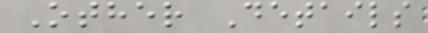Other Details
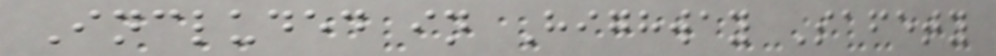Included in Highway Safety
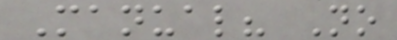Manual? No
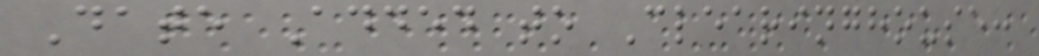Date Added to Clearinghouse:
